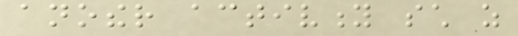another activity such as
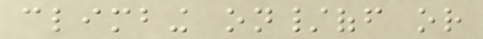climbing on/off or
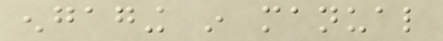engaging in manual
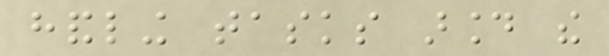handling tasks around the
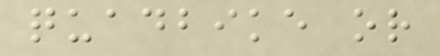quadbike or
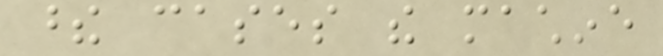these cases the machine
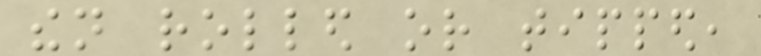then rolled or tipped,
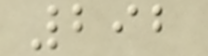292
